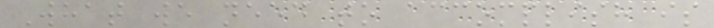What we need to accomplish is
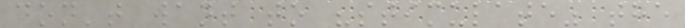don't want to "stimulate" the
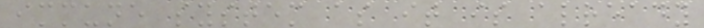immune system as it is already
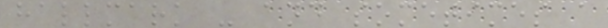hallmark - and sometimes a
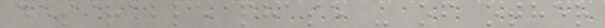desirable phase - of other
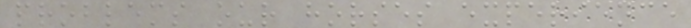problems our horses experience
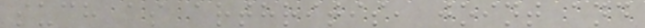such as arthritis, joint and
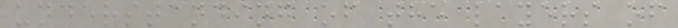understanding of the layers of
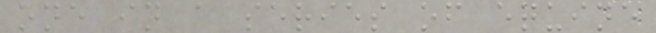one in a series of equine
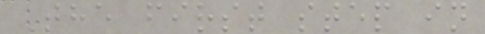The first step in
